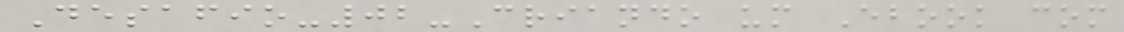Desafio-02-Criando um Ebook com
